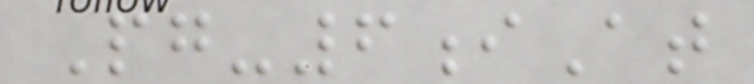Pg-6iAt
